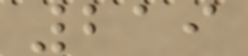219
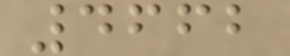4662
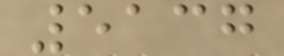5137
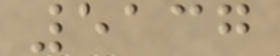5137
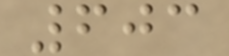603
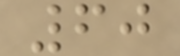60
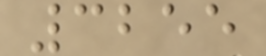3255
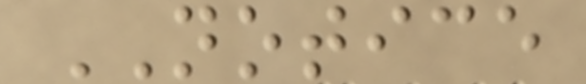NOTICE
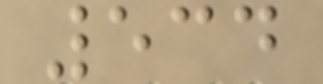534
